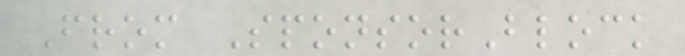From SponsorBlock
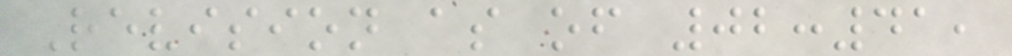Revision as of 02:41,
